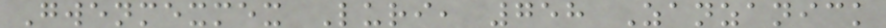Gwenmexmex Luri, 758 Zanzanick
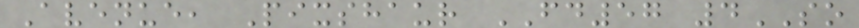Avenue, Pixshaur FD57 4SO
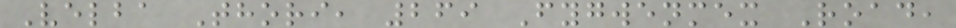Velba Thori, 269 Fygwenmex Road,
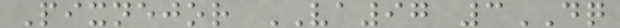Pixnejor VA97 3DQ
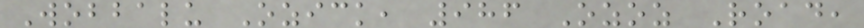Wobbalu Ozick, 986 Ozoz Road,
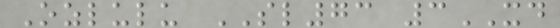Ozlulu SL73 3XD
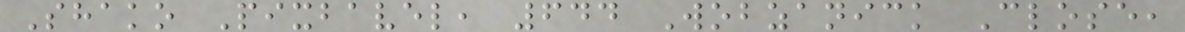Shako Pixbavel, 644 Wobzanick Close,
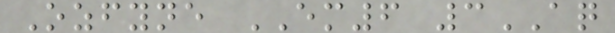Ozfyne EM6 3AQ
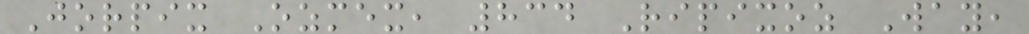Jorpix Ozmex, 834 Ripixoz Way,
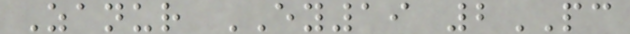Zanur EY19 2PC
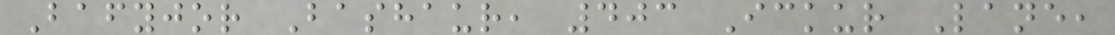Bafyjor Bashaur, 403 Ickur Lane,
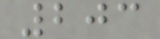203
